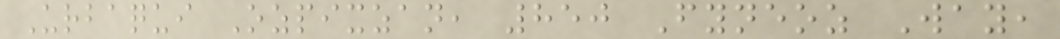Urbaqui Ozpixzan, 850 Fyneoz Way,
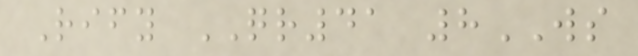Rify QR41 8WS
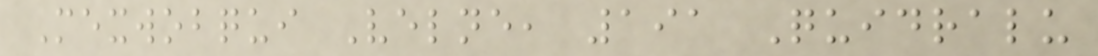Mexwobqui Velne, 191 Quidralu
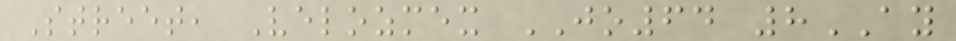Street, Velozmex JO64 8AY
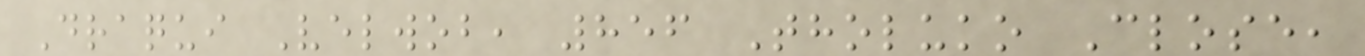Draqui Velwob, 856 Tholuko Close,
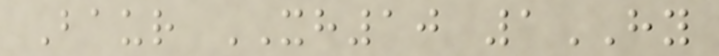Baur XH10 1HY
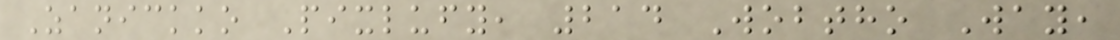Zanickko Pixlufy, 214 Wobtho Way,
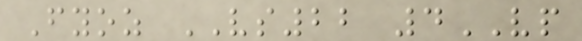Fyoz VS22 4VP
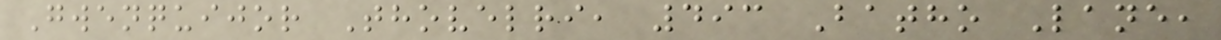Gwenquijor Thovelri, 493 Batho Lane,
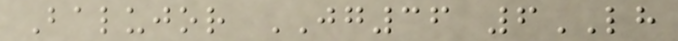Balujor JG36 6LH
